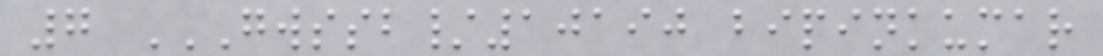7 GWSSB/10190 BIPINKUMAR
